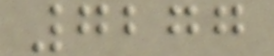7277
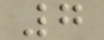7
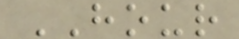HOUR
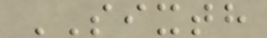SIXTH
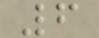6
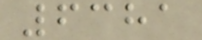6381
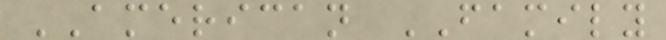AMERICAN FAMILY
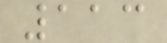113
